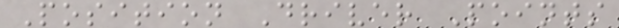Position Driver Points
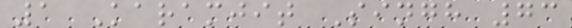1 Karamjit Singh 73
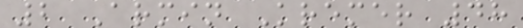2 Armin Kremer 48
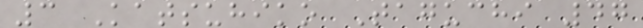3 Katsuhiko Taguchi 47
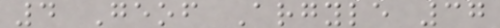4 Geof Argyle 37
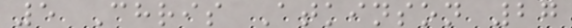5 Chris Atkinson 27
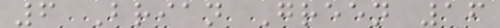6 Brian Green 16
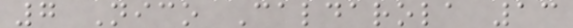7 Nico Caldarola 13
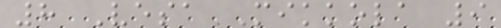8 Vesa Mikkola 9
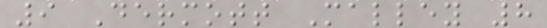9 Dermott Malley 8
